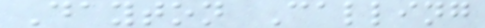Dayton Calling
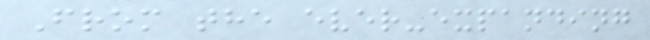From the ever-expanding
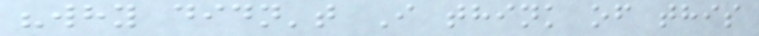"why didn't I think of this
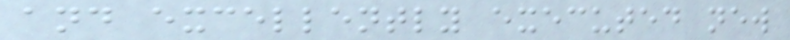and excellently executed new
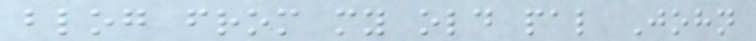blog from my old pal John
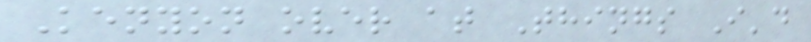Kenyon over at Things I'd
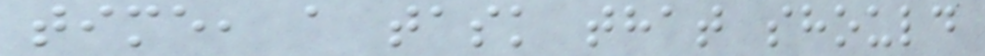time, a task that should
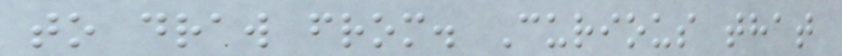to draw from. Curious that
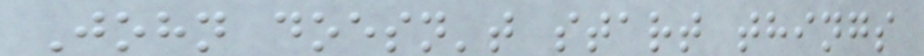John doesn't start things
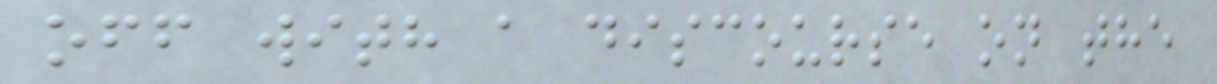off with a discourse on the
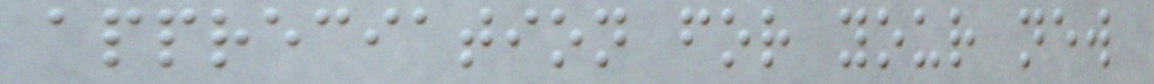appreciation for your new
